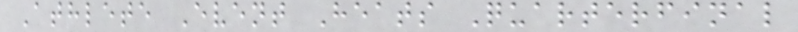Athlete Event Heats Quarterfinal
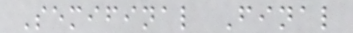Semifinal Final
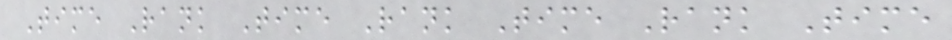Time Rank Time Rank Time Rank Time
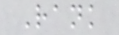Rank
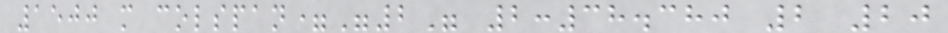1500 m colspan="2" 2:38.380 2 20
